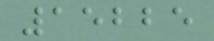15225
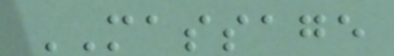MASSAGE
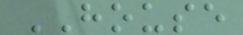HOUSE
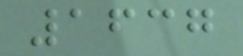1637
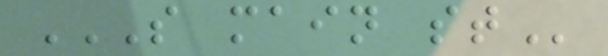S MAIN ST
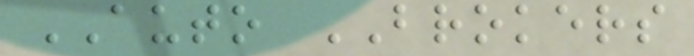AUTO BROKERS
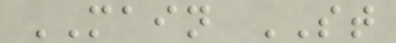MAIN ST
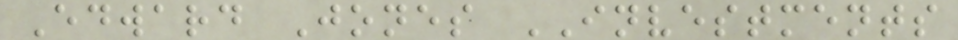Edward Jones INVESTMENTS
